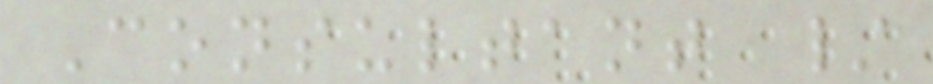Consultant /
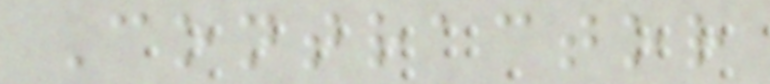Contractor
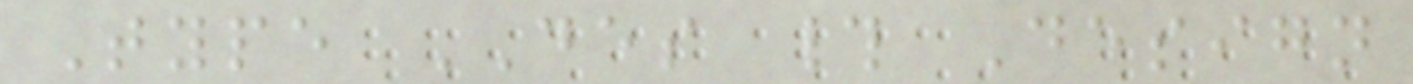Type DES # Design
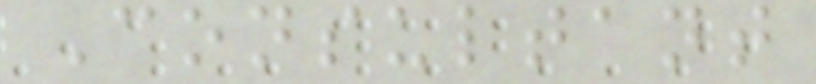Consultant
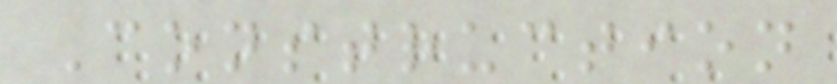Construction
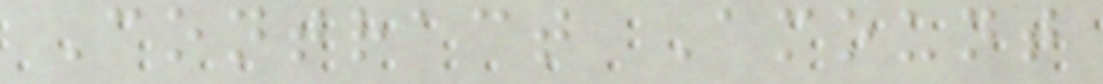Contract Amount
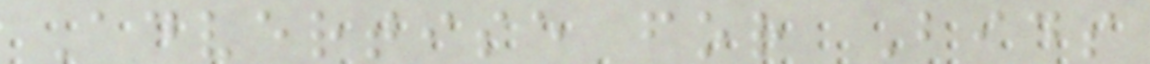Advertise for Bids
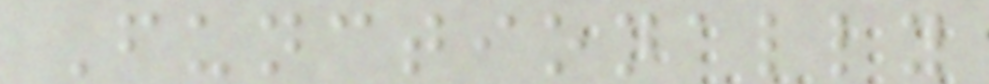Functionally
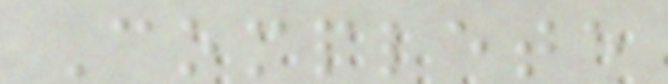Complete
